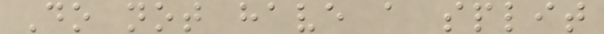Do not have a split
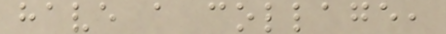have a collage,
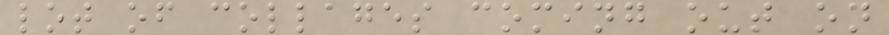lot of collages coming out on
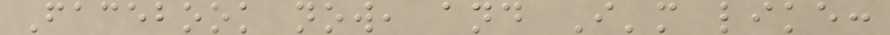Facebook now, and I'm like:
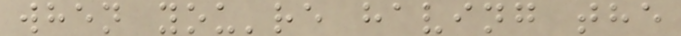when you're having the
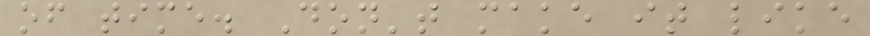of time. Don't make it like
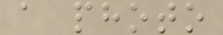a photo
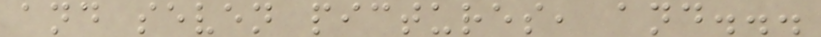and seven pictures, and...
